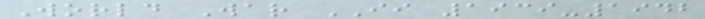World War II 1939-1942
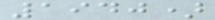1940)
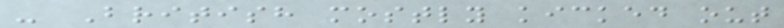- British mostly kicked out
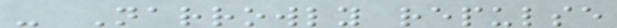- Narrowly repulse
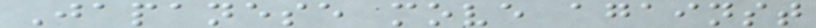Japanese move against
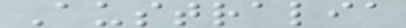Australia
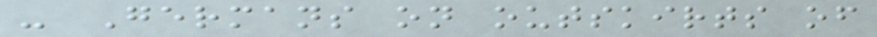- Germans on outskirts of
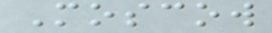Moscow
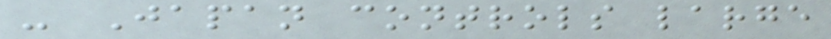- Japan controls large
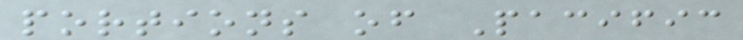portions of Pacific
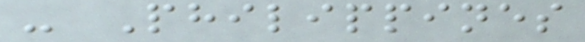- Philippines
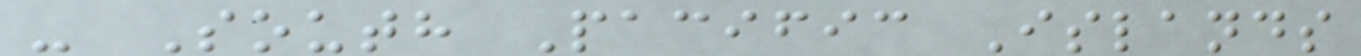- South Pacific Islands
